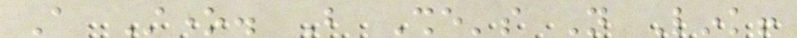A Stone. But She's Not Link!
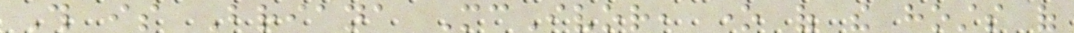This is Briana McIvor, one of the hosts of
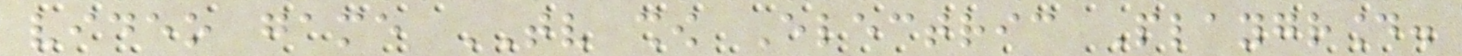video game TV show Electric Playground.
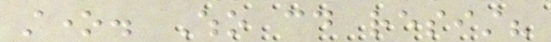stone. Who could resist?
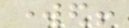worked!
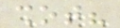shot?
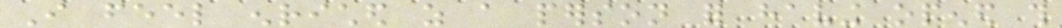I feel enriched as a person for having opened this
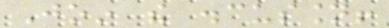Join the discussion!
